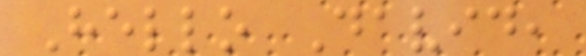Hello David,
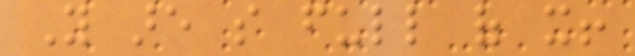You are so full of it!
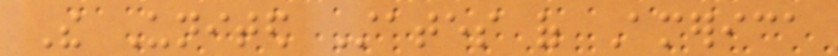The United States of America
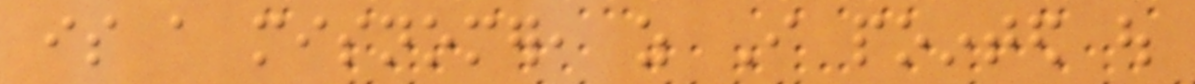is a misnomer, as I pointed out
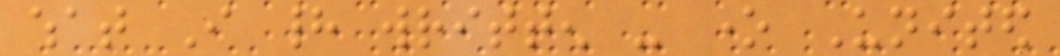what I had written - one United
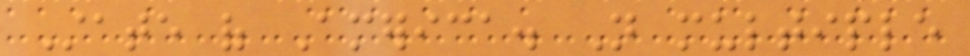State of America. Not multiple
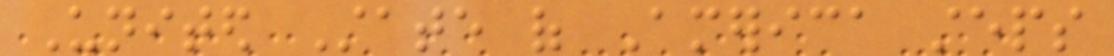United State of America steps
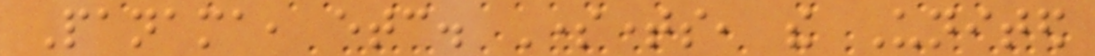Panama, etc. Sometimes, the United
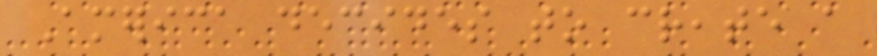America decides to create a
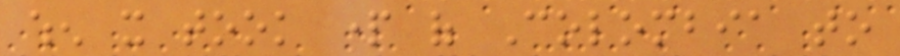when it took part of Colombia to
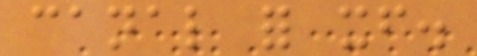canal for itself.
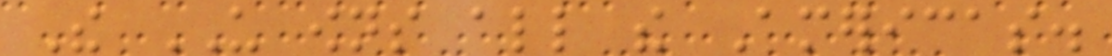The US owns all the Americas.
